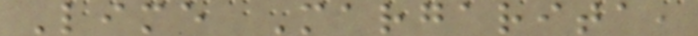Lime Margarita,
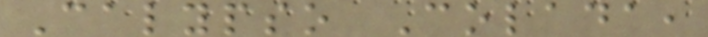Calypso Colada,
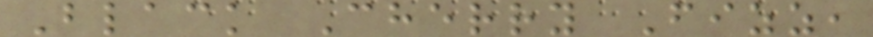Black Cherry Fizz,
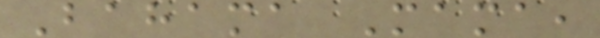Bahama Mama,
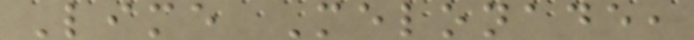Lime Melonade,
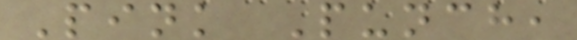Pink Punch,
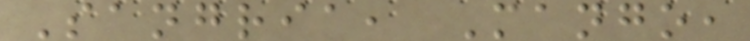Sangria, Mango,
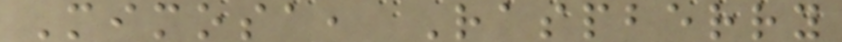Mimosa, Raspberry
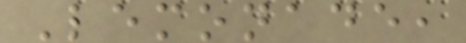Lemonade,
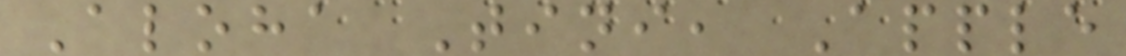Aloha Tini, Apple
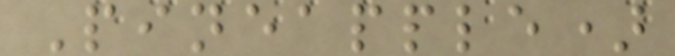Pineapple)
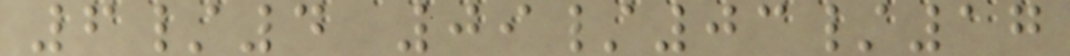6/4 09/03/17
